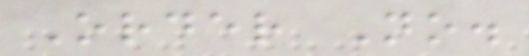Order No.
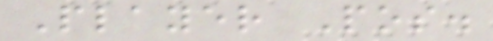Player Pos.
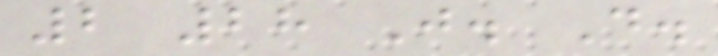2 28 J. D.
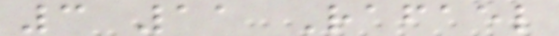3 11 Rafael
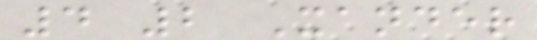4 2 Xander
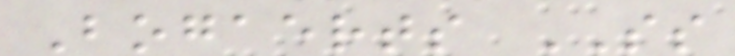Bogaerts SS
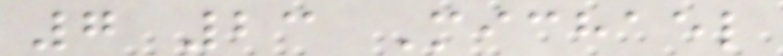7 23 Michael
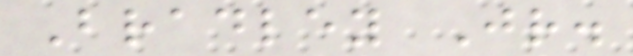Bradley Jr.
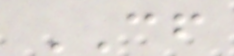CF
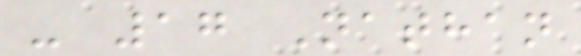- 17 Nathan
